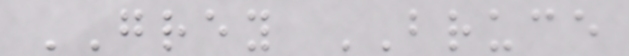GREY BRUCE
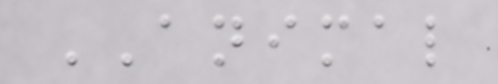ANIMAL
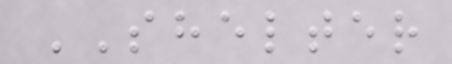SHELTER
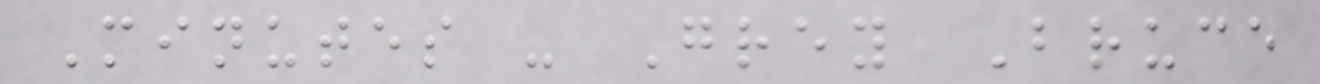Minutes - Grey Bruce
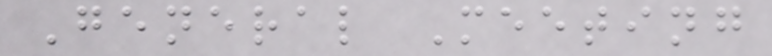General Meeting
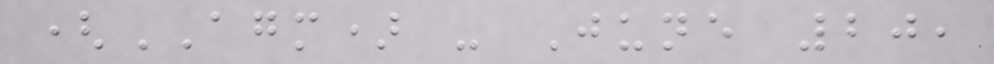(AGM) - June 20,
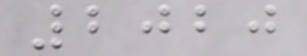2020
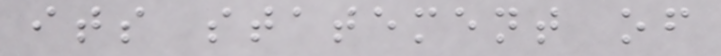its statement of
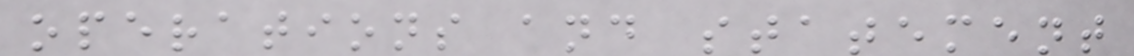operations and statement
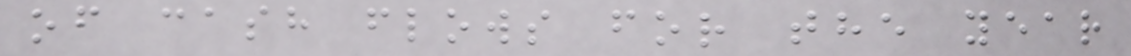of cash flows for the year
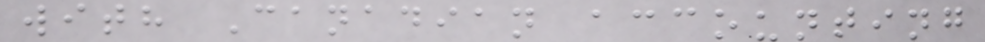with Canadian accounting
